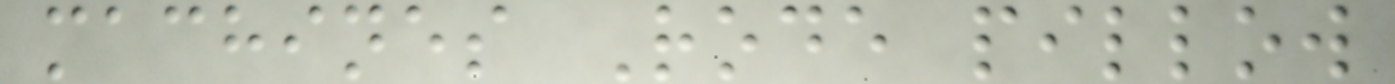machines Rode pillow
